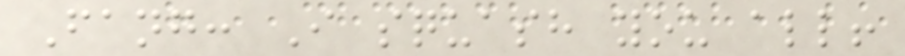Fang: I squash you all!
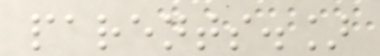parents.]
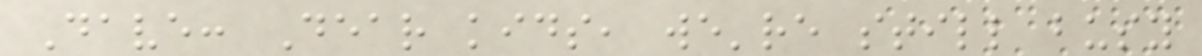Dave: Dear kids, we're still busy
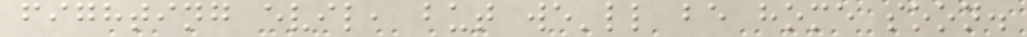fighting evil, but we'll be home soon.
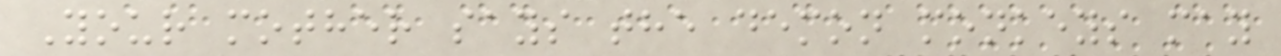Your mother says the demon monkeys may
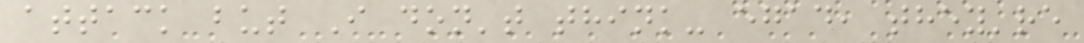attack but I don't think- egad, they're
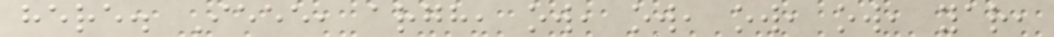here. Ieee, argh, ow, ow, ow, ow, yar,
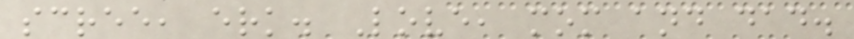scree, erk. Love, mom and dad.
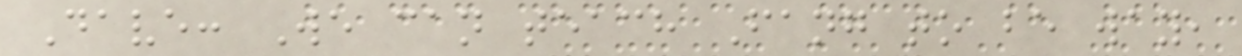Dave: We can teach Fang to be way,
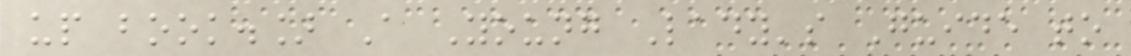up book.] A Young Lady's Guide to
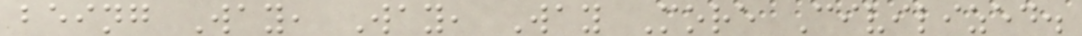being Way, Way, Way More Civilized.
